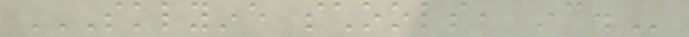SKLYINE SCHOOLS, INC.
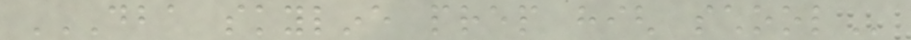DBA SKYLINE PREP HIGH SCHOOL
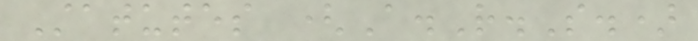Statutes (A.R.S.)
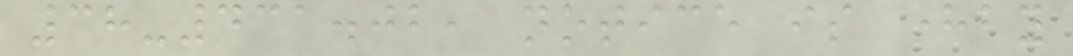38-431.02, notice is hereby
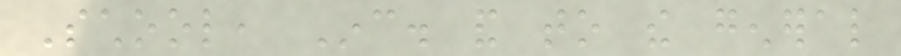School, Inc. and to the general
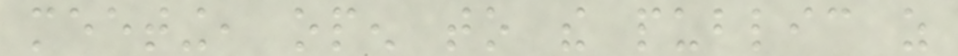meeting, open to the public as
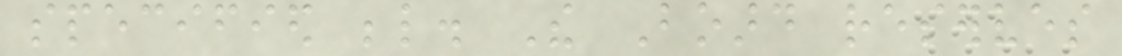specified below. The Board reserves
